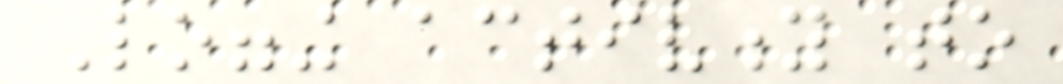Logging activity to
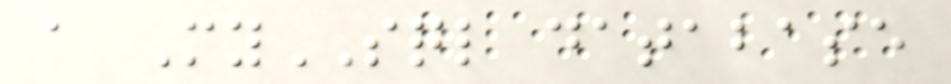a MySQL database
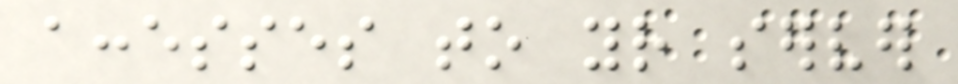accesses to your server
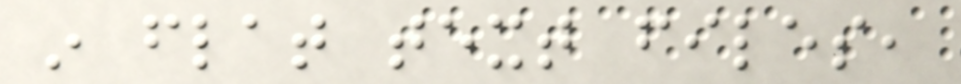in flat text files,
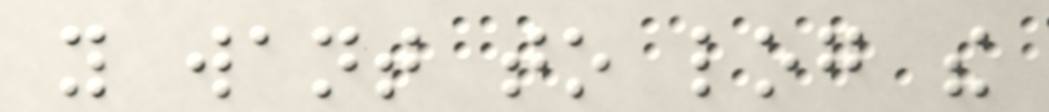you want to log the
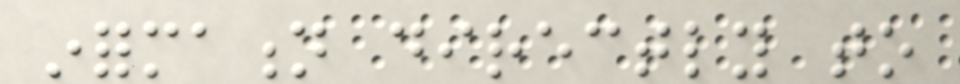information directly to
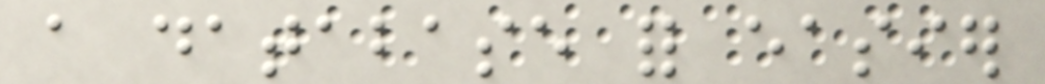a database for easier
